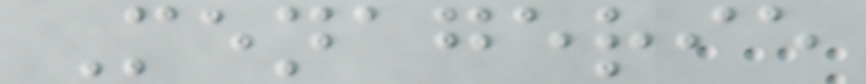Menagerie
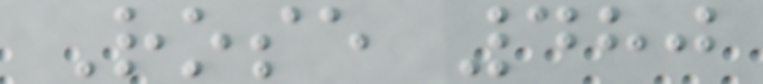Rose 480
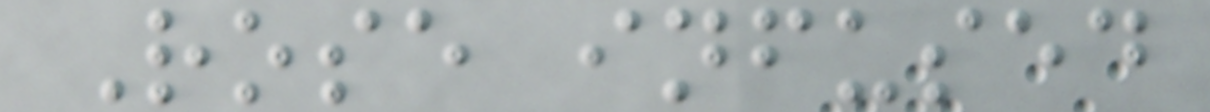Rose infused
